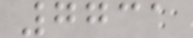7731
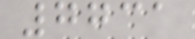7731
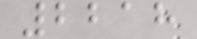2218
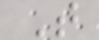T
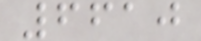6610
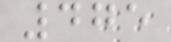475
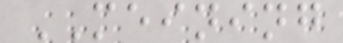MEINING
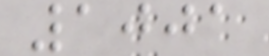1001
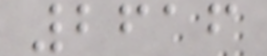2616
